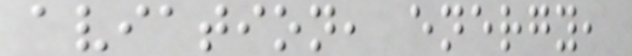aviation, energy,
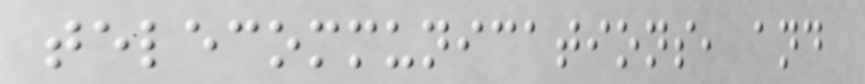telecommunications, and
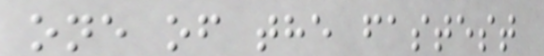one of the fastest
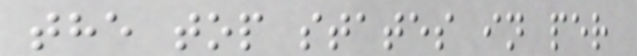the top states in per
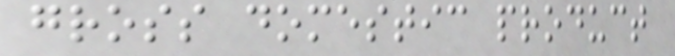gross domestic product
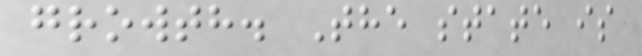growth. The state is
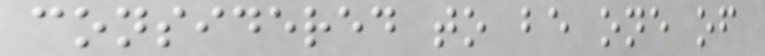considered to be one of
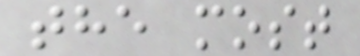the most
